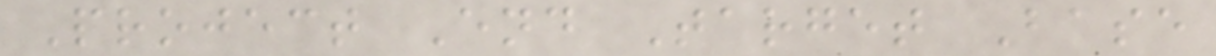Project End Target Base
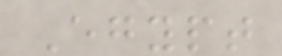Egypt
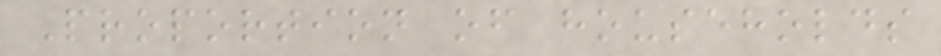Proportion of households
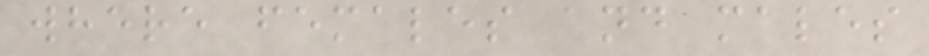where females and males
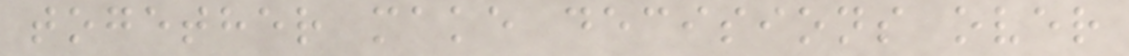together make decisions over
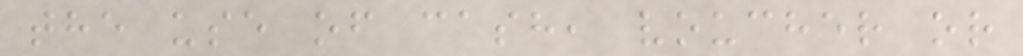the use of cash, voucher or
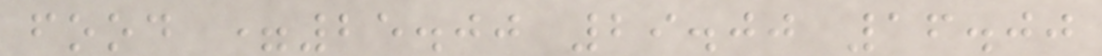food =25.00 29.00 16.00
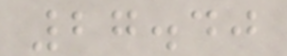27.40
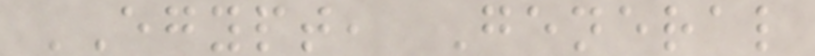EGYPT, General
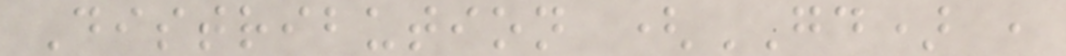Distribution (GD) ,
